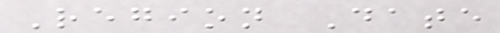Region Date
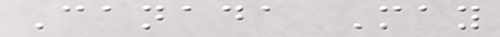Canada May
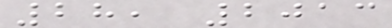28, 2013
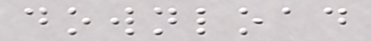download
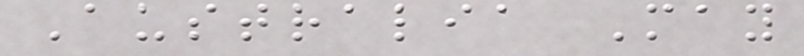Australia May
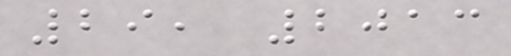29, 2013
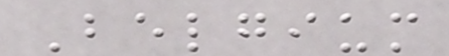Belgium
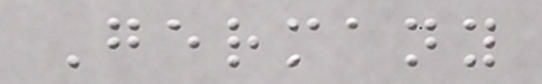Germany
